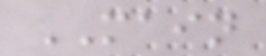MAIN
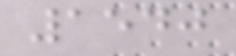1540
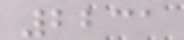2231
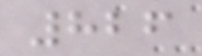826
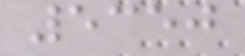5350
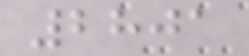2801
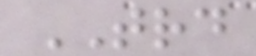TRD
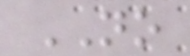NO
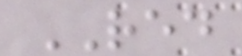RED
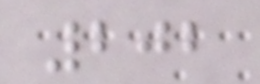202
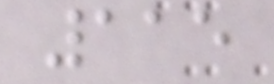115
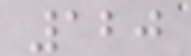120
